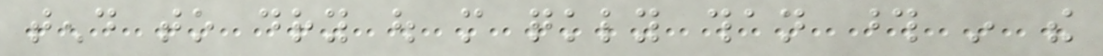tend to dry out more quickly than those in the
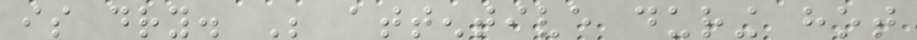is dry. Be attentive during hot
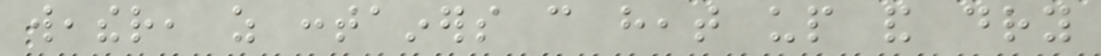weather, as containers can heat up and dry
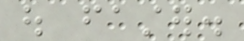out faster.
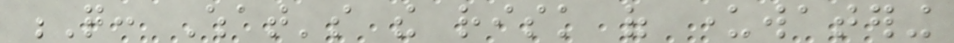Q: What's the risk of underwatering
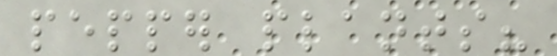pepper plants?
